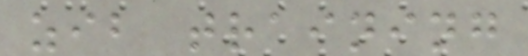zib training
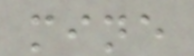mine
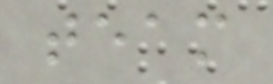team
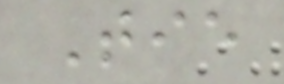Tie
